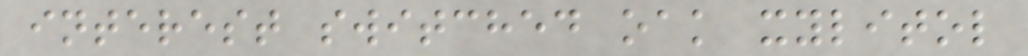interest switched oak xylitol
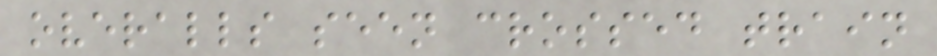overalls seen crossed train
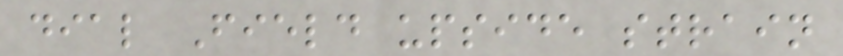dial Field upside strain
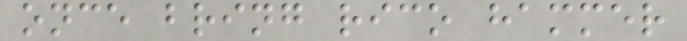once bring rico hammer
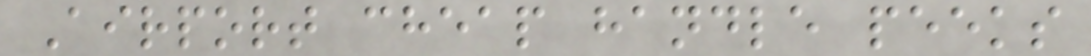Airport cheap handle peeks
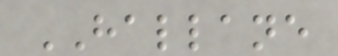HALLANE
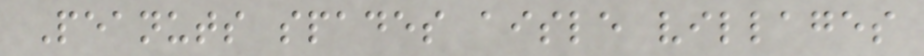Peanuts spades aisle villages
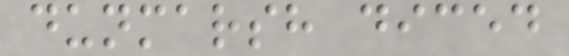dunmarsh diced
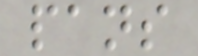pans
